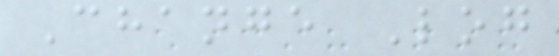Change Log
